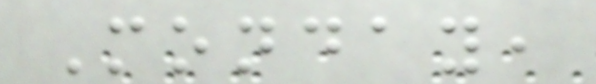Monday,
